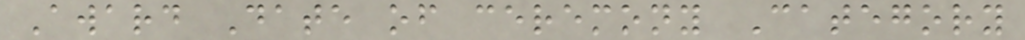Award Date of ceremony Category
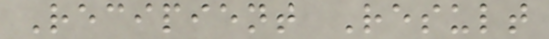Recipient Result
